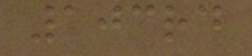103rd
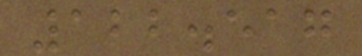122.517
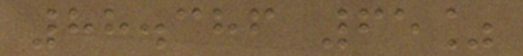88.386 65%
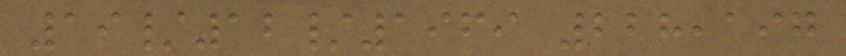19/12/1969 228,197
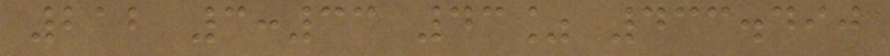212 3:33 43% 433.490
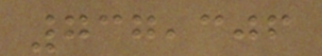737,306
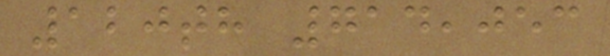120th 714,053
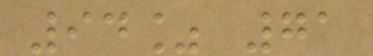94% 71
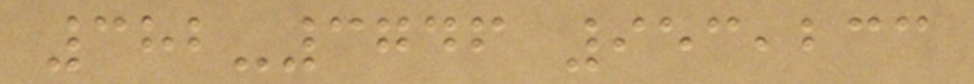382-3746 953,233
